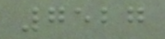7527
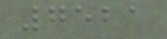7521
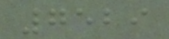7529
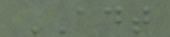ADT
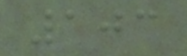103
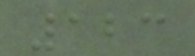123
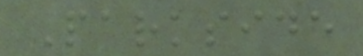Parkside
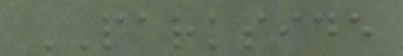PARKSIDE
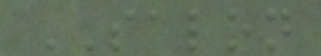SALON
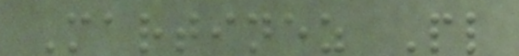Martinez Pl
